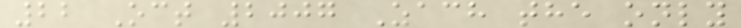22 Oct 2007 Zach the only
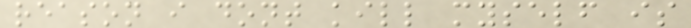reason i dont kill myself is
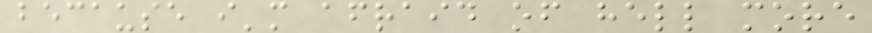because i'm afraid of hell more
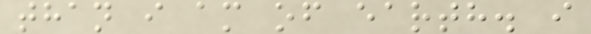than i am of earth. i
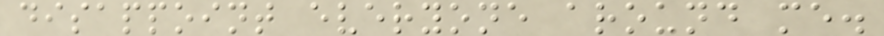disappoint everyone around me.
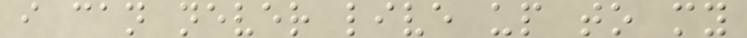i can never live up to my
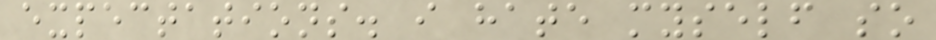expectations. i hate myself so
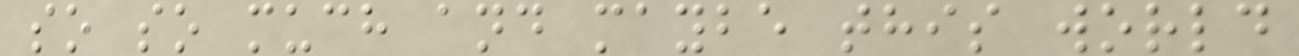so so much and maybe this world
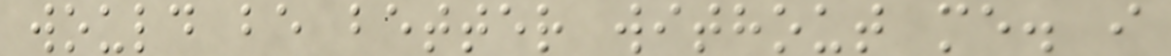would be better without me. i
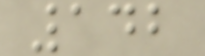142
